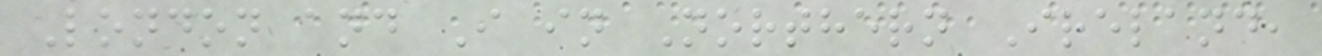London and I in Northern Ireland,
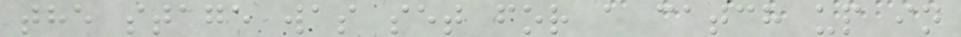the stage was set for a catch up in
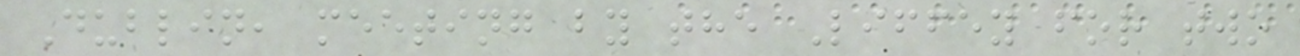Dublin, meeting by the Liffey for two
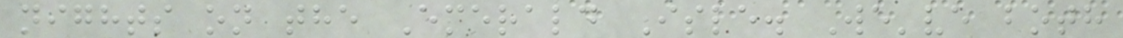nights on the Emerald Isle. We've both
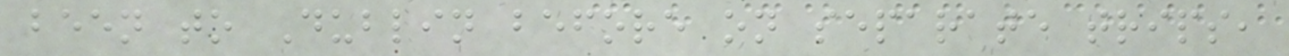been to Dublin before on separate trips,
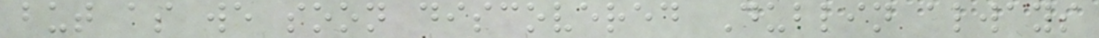but as we soon discovered Dublin always
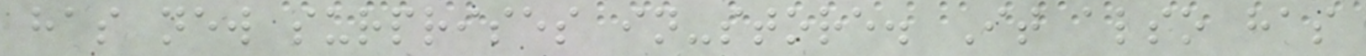has new surprises in-store. It also has
